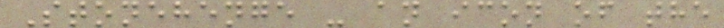Stonehenge - an icon of the
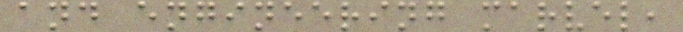and engineering marvel,
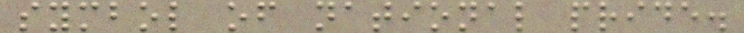symbol of national pride.
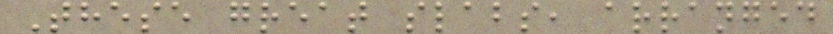These great slabs, arranged
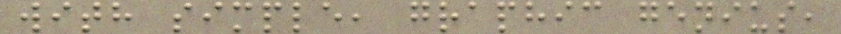with simple, graphic genius,
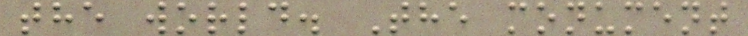the world. The monument
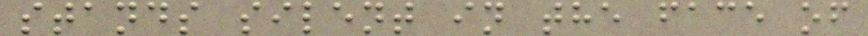stands silent in the face of
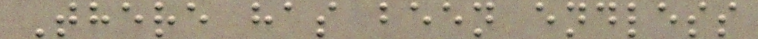There has been endless
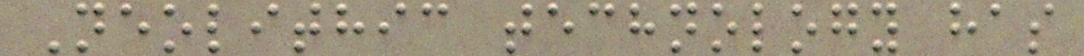Neolithic technology has
